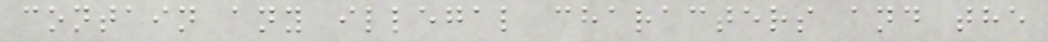contain any illegal characters and the
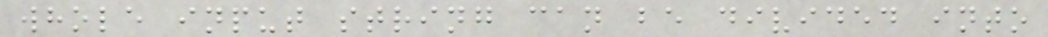whole input string can be divided into
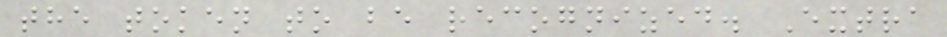the token to be recognized. Extra
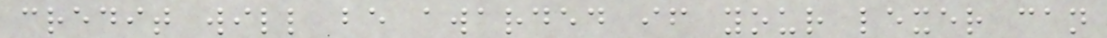credit will be awarded if your lexer can
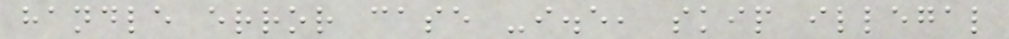handle error case -i.e, skip illegal
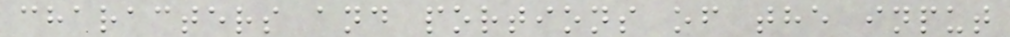characters and portions of the input
